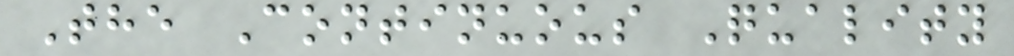The Continuous Quality
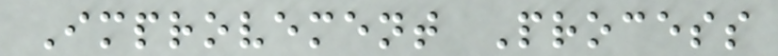Improvement Process
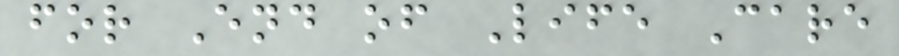for End of Life Care
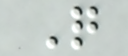Q
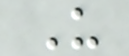U
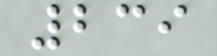239
